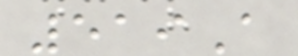519A
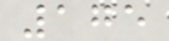175
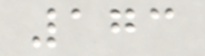173
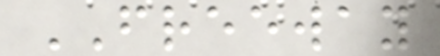FREEWAY
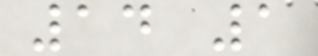14 1
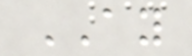AY
